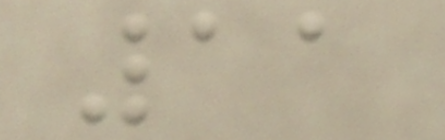11
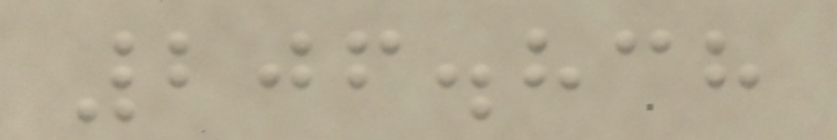206.838
